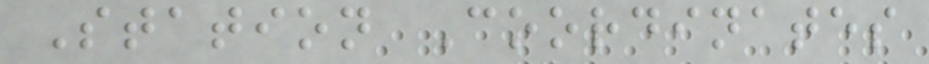Station Coordinates
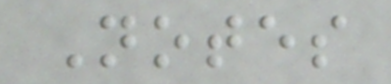Notes
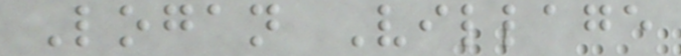Logan Village
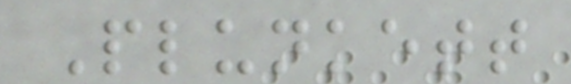Plunkett
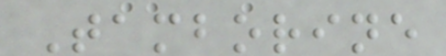Tamborine
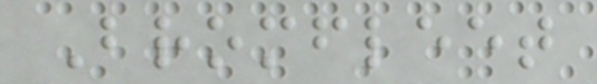Bromfleet
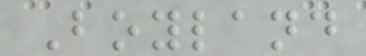Boyland
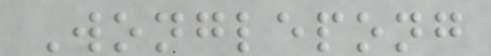Wonglepong
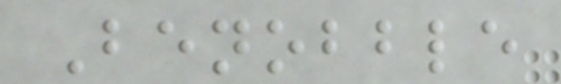Benobble
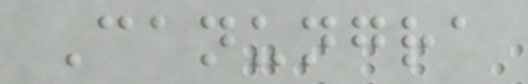Canungra
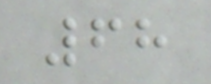68
